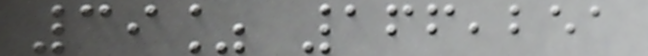39% 166,251
